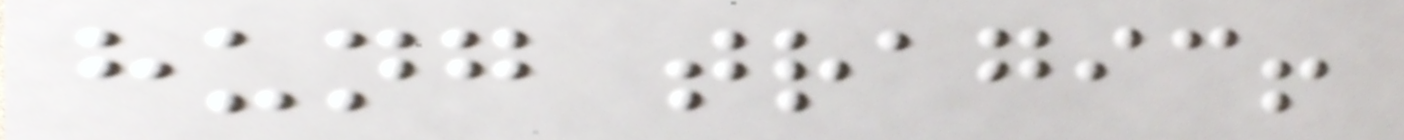hung tragic!
